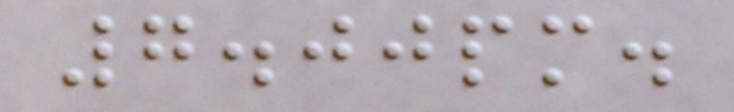7.00pm.
